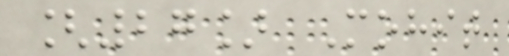[27] Mohit
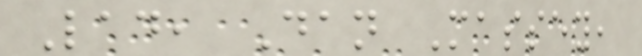Lad, Dan Massey,
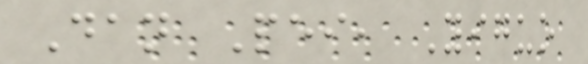Dan Pei, Yiguo
